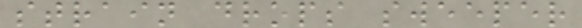strain drops sweeper
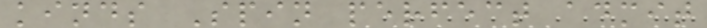kinds Spin perfect admit
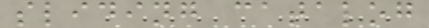sliding catalog
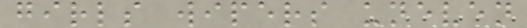girls wipers uneven
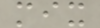mix
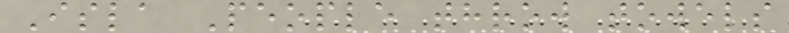Isla People throw towels
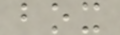box
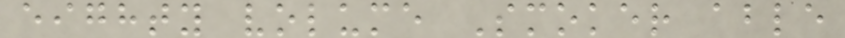eighty volume Smoker able
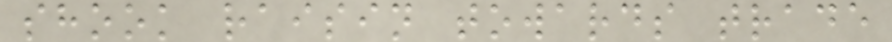shook raisin towards trade
